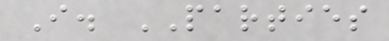I. PARTIES
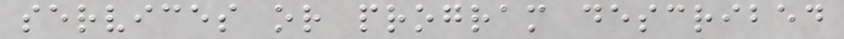services or program described
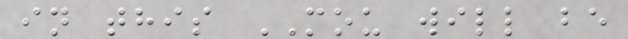in this MOU will be
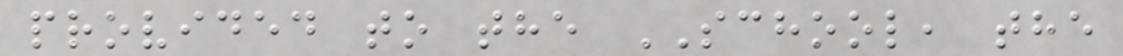provided to the SCHOOL, the
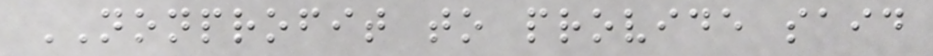NONPROFIT to provide said
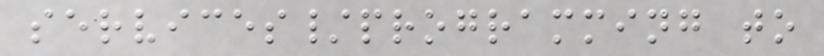services/programming to
